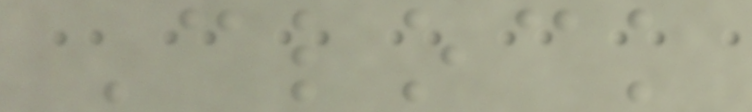Clock
